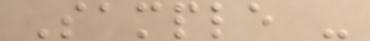Sample -
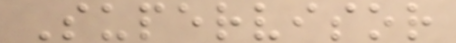Supervisor
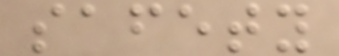safety
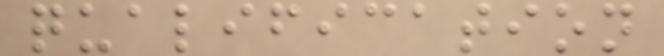qualification
